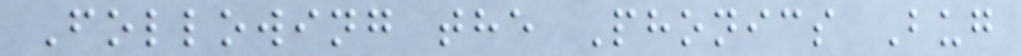Following the Phonics Bug
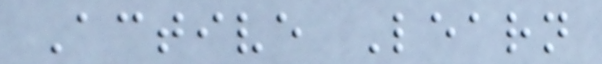Active Learn
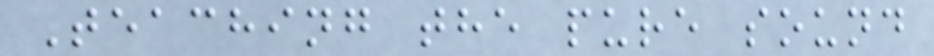Teaching the pure sound
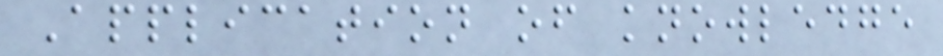Application of knowledge
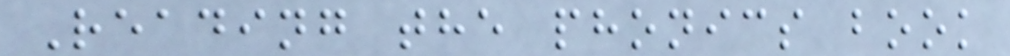Reading the phonics book
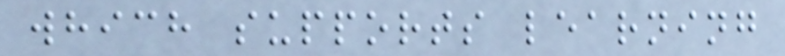which supports learning
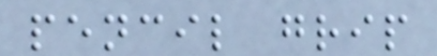pencil grip
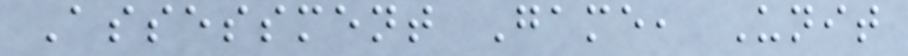Assessment Game, Unit
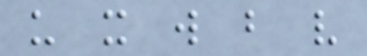u x w b v
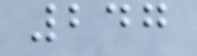247
